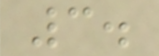3.
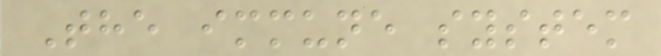The immune system
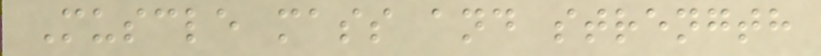Muscle mass and strength
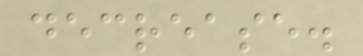decrease.
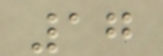17
